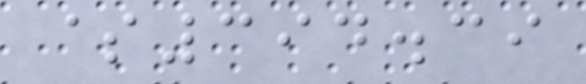$394.39
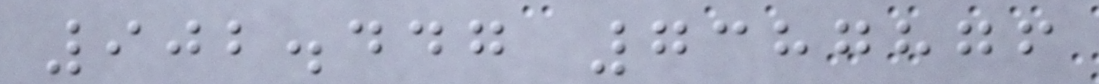902.447 7387876
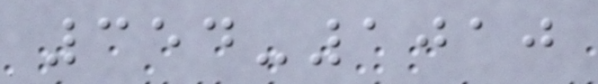354-1010
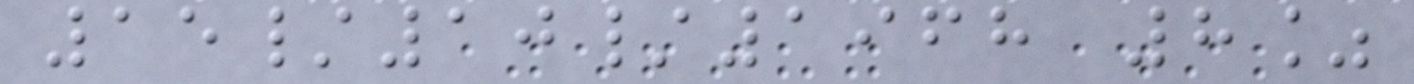15/10/1968 8%
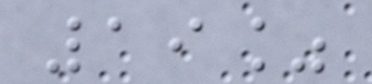19%
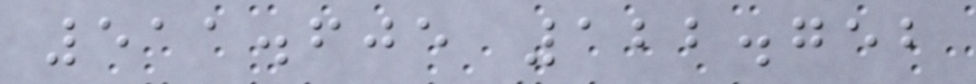511.605 122.752
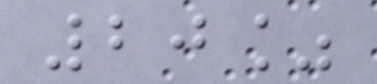20%
